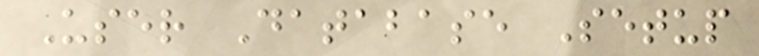User Database Setup
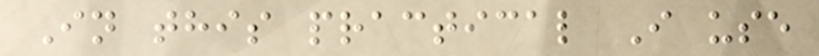In this practical I use
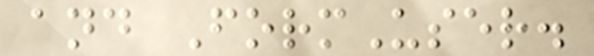and FormUser.
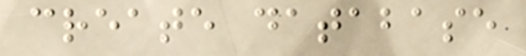create database
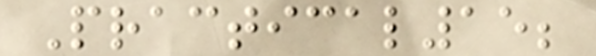Practical15;
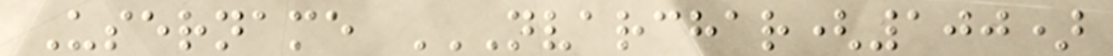Username NVARCHAR(100)
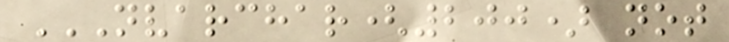NVARCHAR(200) NOT
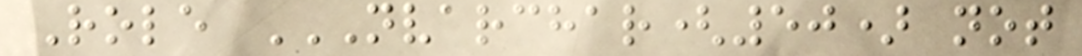Role NVARCHAR(50) NOT
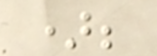);
